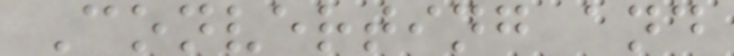Converting and
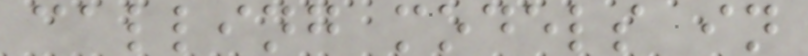calling models in
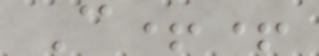C++
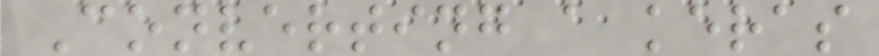Converting a keras
